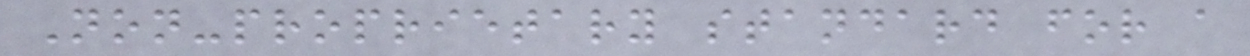Non-proprietary standard for a
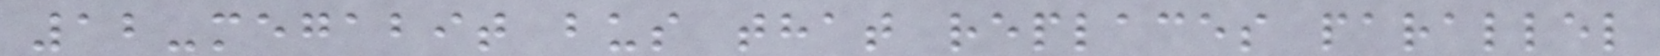12-megabit bus that replaces parallel
